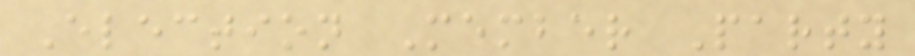Election Member Party
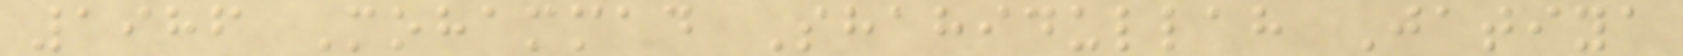1986 Mohammad Shahidullah Jatiya
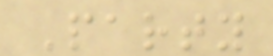Party
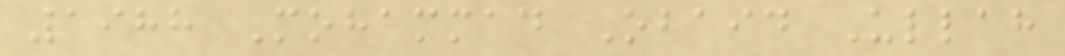1988 Mohammad Obaid Ullah
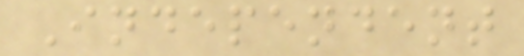Independent
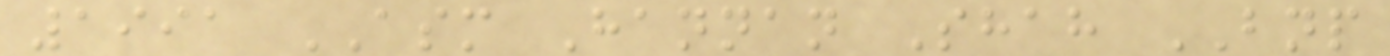1991 ASM Hannan Shah BNP
